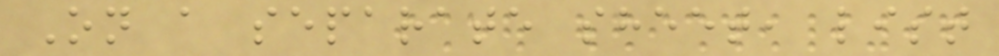On a separate sheet, list
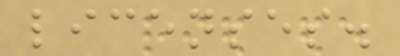licenses.
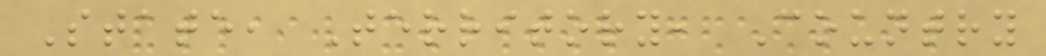State, Territory, Country
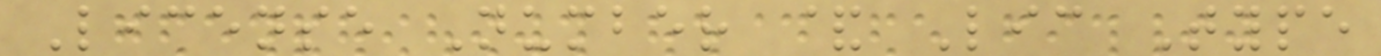License Number & Lic Type
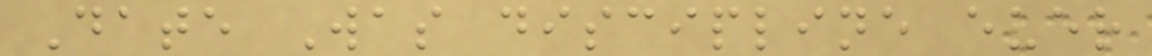Date Was discipline ever
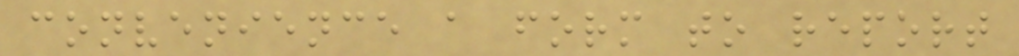convenience a form to report
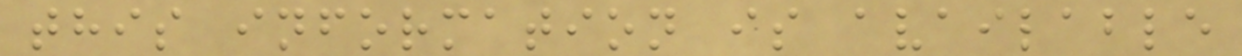this information is available
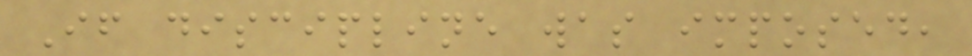If discipline was imposed,
